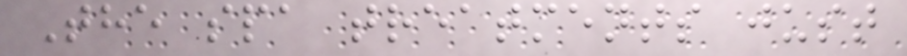The spa treatments just
